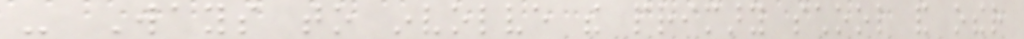- Ways to involve the primary school and other
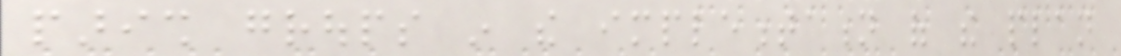parish groups in the implementation of the plan
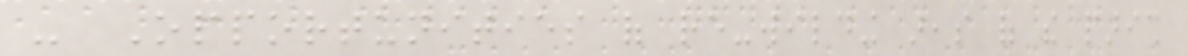- Opportunities of re-wilding areas of the parish
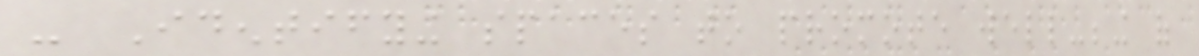- Identifying spaces to promote well-being of
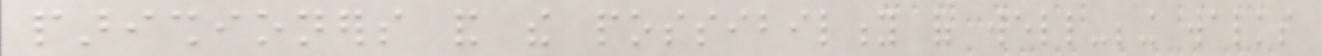parishioners and the possibility of well-being walks
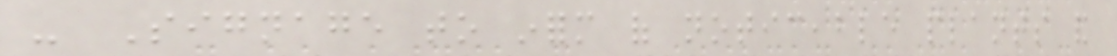- Signage to inform of noticeable plants and
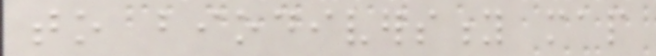to biodiversity map
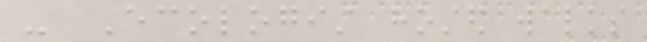- Ecologist hosted walks
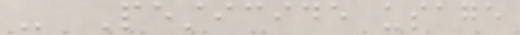- Pesticide usage
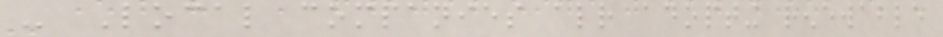- Local companies already adopting renewable
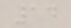14
